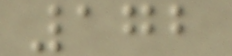172
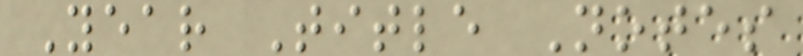Year Title Notes
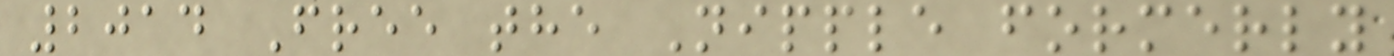2014 Free the Nipple formerly
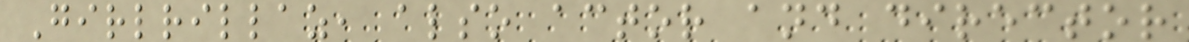Girlrillaz, also actor and director
